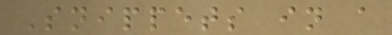Snippets in a
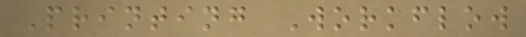Printing Workflow
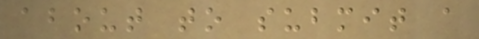about to submit a
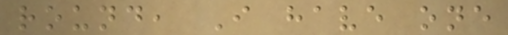round, I have one
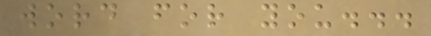word for you...
